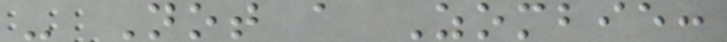- Not a Zombie:
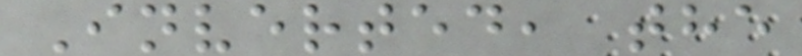Inverted, the
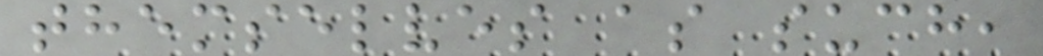themselves as such,
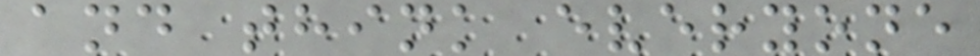and think everyone
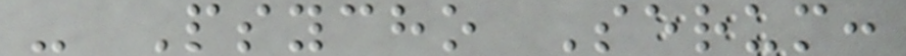- Psycho Serum:
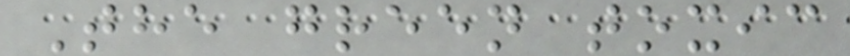The green toxic
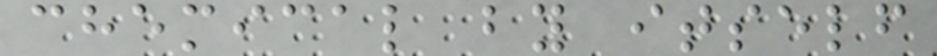chemical by itself
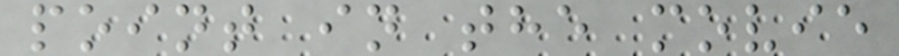point in the movie
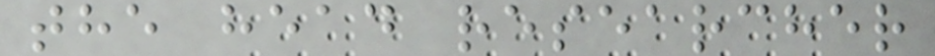the head researcher
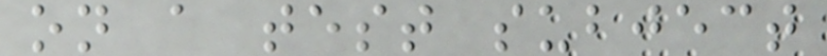on a test subject
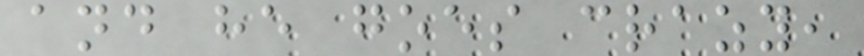and he goes crazy,
